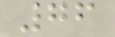76
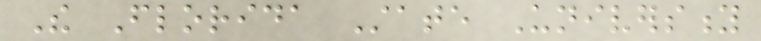The Florida State University
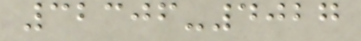32306-4027
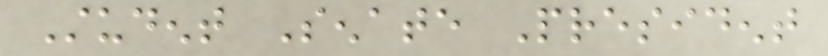Student Senate President
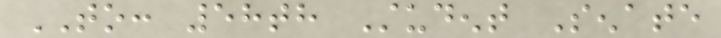TO: 58th Student Senate
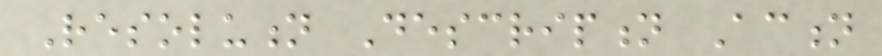Resolution Description Action
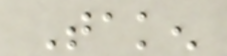Taken
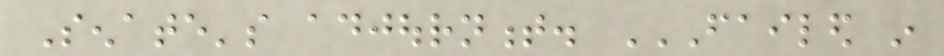Senate's adjournment. FAILED IN
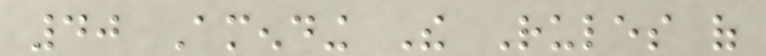40 Amending The Rules of
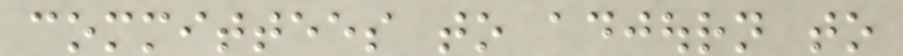committees to adjourn to
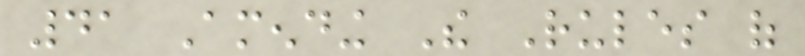41 Amending The Rules of
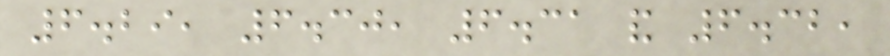6.29, 6.30, 6.31 and 6.32,
